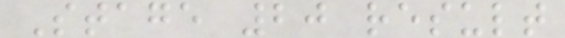Stage 20 result
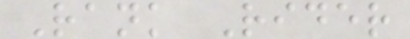Rank Rider
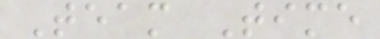Team Time
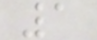1
